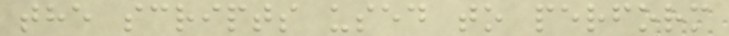the scripts used to perform
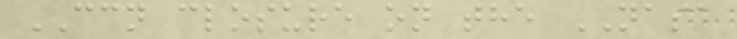CCN closure on the NASA
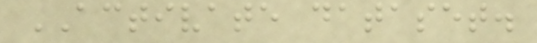ACTIVATE dataset.
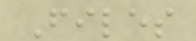Files
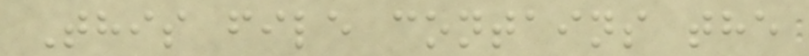This file contains the
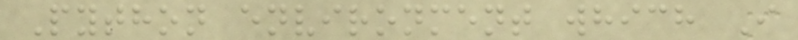Python environment which I
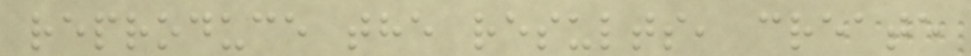reproduce the results, create
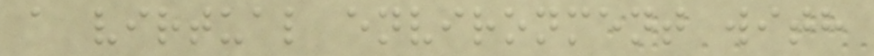a virtual environment with
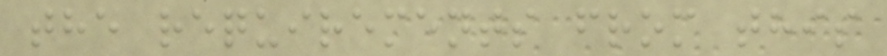the requirements from this
